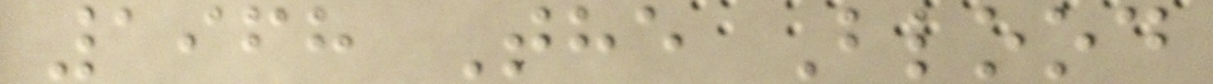1968 The Blood
